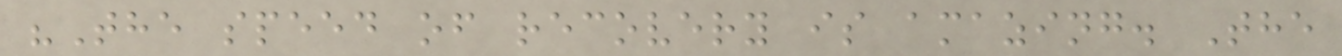"The speed of recovery is amazing. The
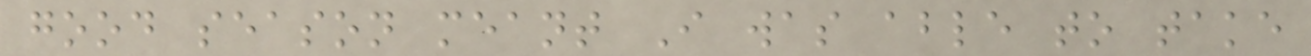good season meant I was able to take
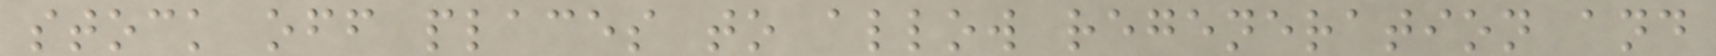stock off places to allow regeneration and
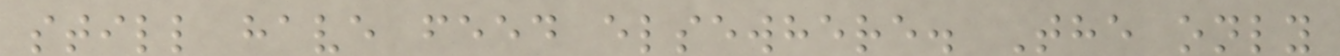still have feed elsewhere. The only
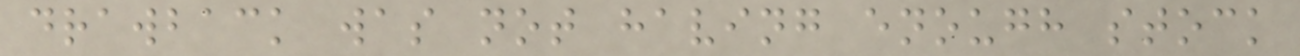drawback was not having enough stock
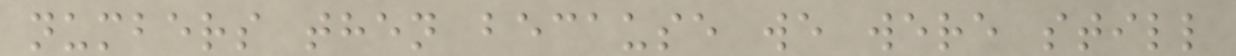numbers then because we were still
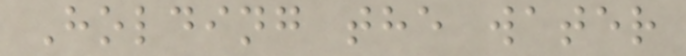Holding the water
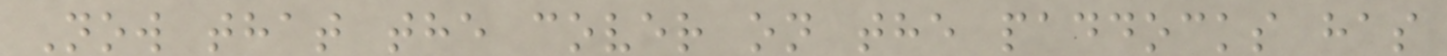Now that the cover on the paddocks has
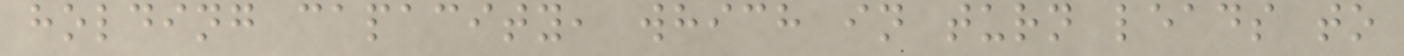holding capacity, which in turn leads to
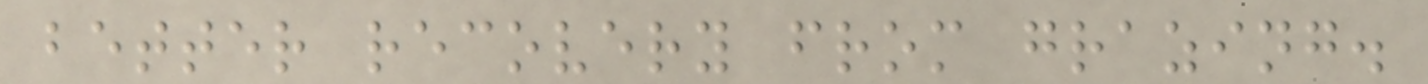better recovery from grazing.
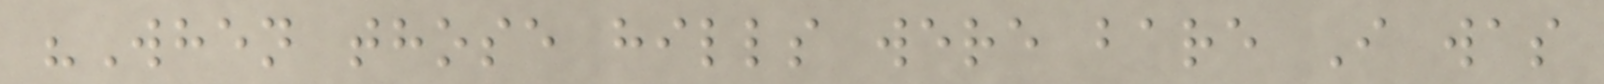"When those hills were bare I was
